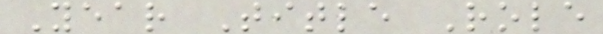Year Title Role
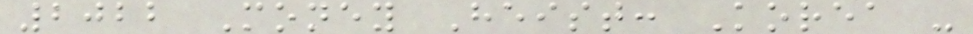2022 Money Heist: Korea -
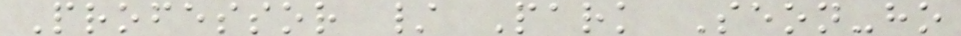Professor / Park Seon-ho
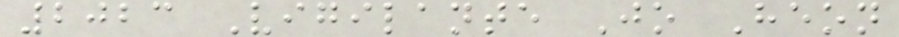2023 Vigilante Jo Heon
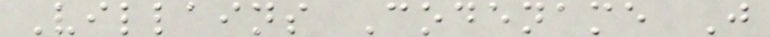Villains Codename J
